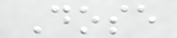Dose
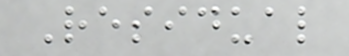Residual
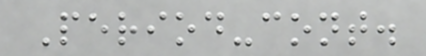Period-cont.
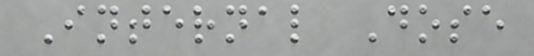Internal Dose
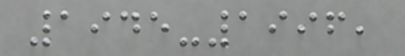1945-1996,
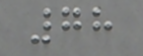78
